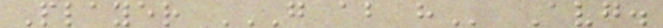Player G AB H Avg.
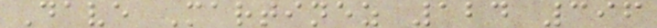Dave Martinez 124 396
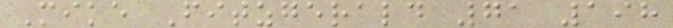Mike Fitzgerald 71 198
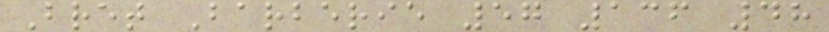Bret Barberie 57 136 48
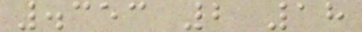.353 2 18
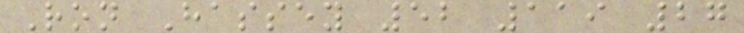Ron Hassey 52 119 27
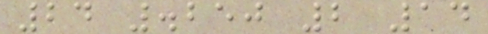24 .250 2 14
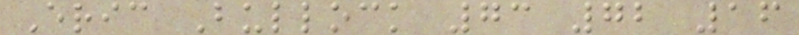Eric Bullock 73 72 16
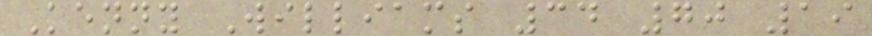Kenny Williams 34 70 19
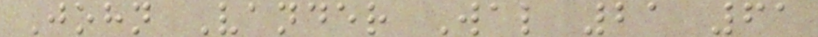John Vander Wal 21 61
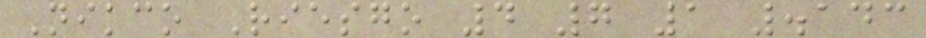Nikco Riesgo 4 7 1 .143
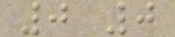0 0
